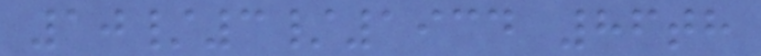10/3/1934 86th
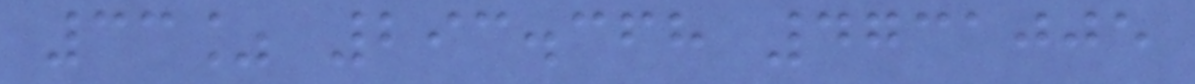33% 293.368 4731005
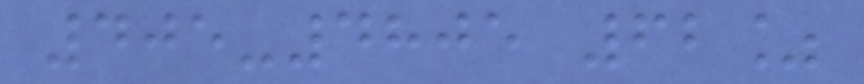405-4805 62%
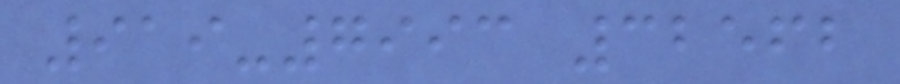919-7993 32562
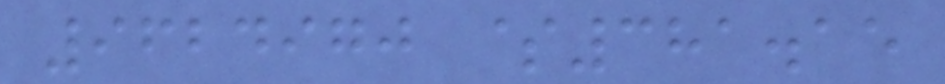9624970 $381.15
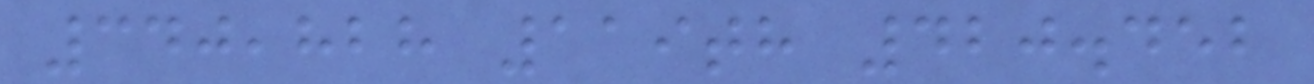340,828 119th 420.452
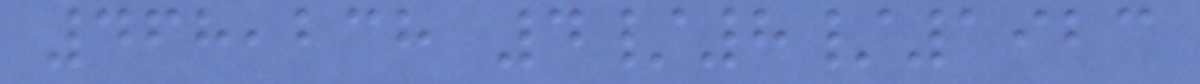468,238 4/8/1923
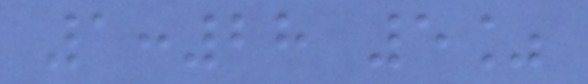1:28 5%
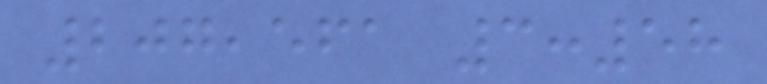207,561 3:58
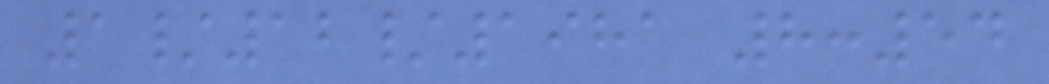1/12/1981 8:54
